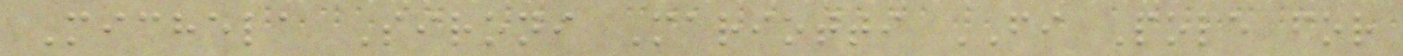Michela Sironi Mariotti FI Pole for
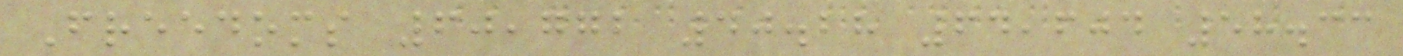Freedoms 60,772 40.28 64,604 58.33
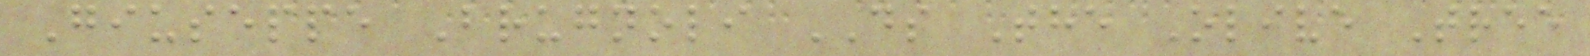Giuseppe Brugnoli DS The Olive Tree
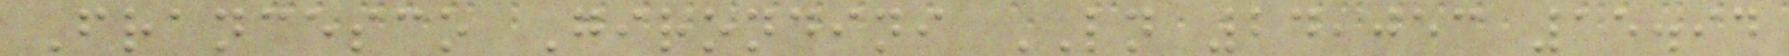Francesco Girondini LN 24,053 15.94
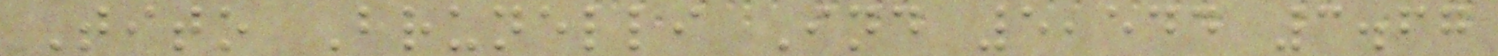Tito Brunelli Ind 5,544 3.67
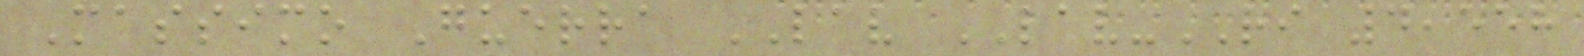Massimo Guerra LAV LAV-RI 4,558
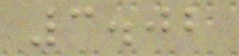3.02
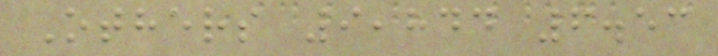Others 9,844 6.53
